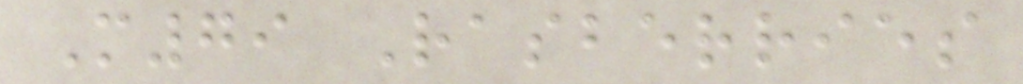M79 Rasberries
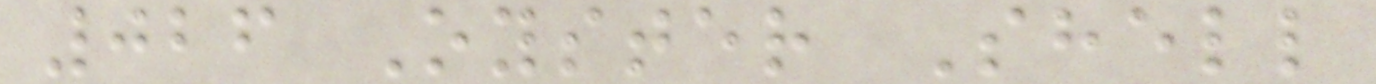026 Oyster Shell
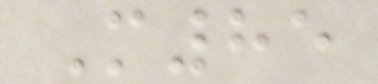M85
